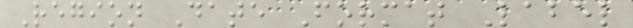Region Date Format Label
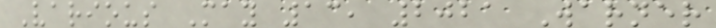Various May 13, 2021 Warner
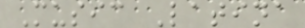Music Latina
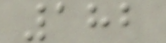182
